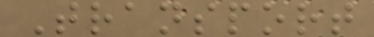Transport
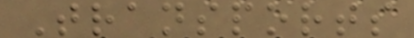Transports
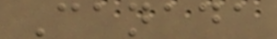Canada
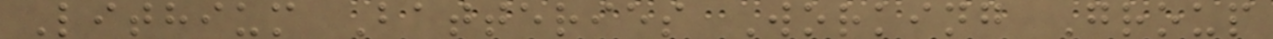Lithium Batteries Working Group
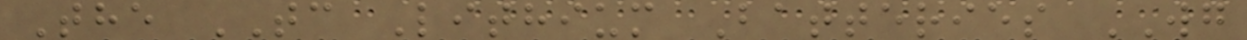The TC Lithium Batteries WG
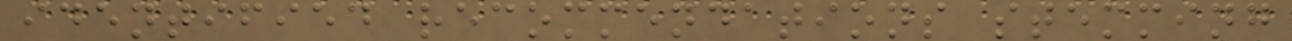identified recommendations stemming
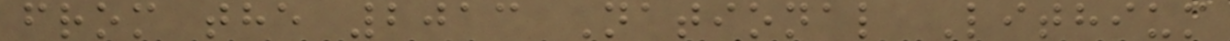from the 2013 National Lithium
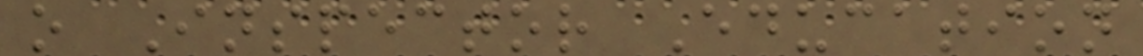o Inspector Education
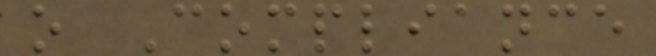o Compliance
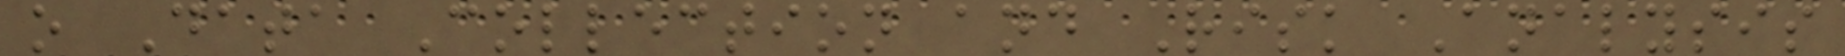o Data Collection and Risk Analysis
